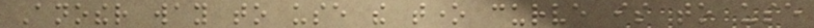Another way to use the tone curve is to use
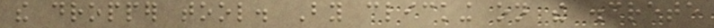the dropper tool. By clicking on the discrete
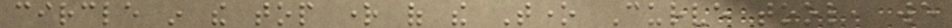circle in the top right of the Tone Curve tool, we
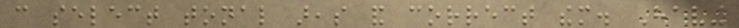can select tonal areas and correct them. Having
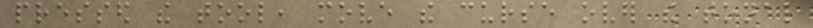pressed the tool, move the curse over the tonal
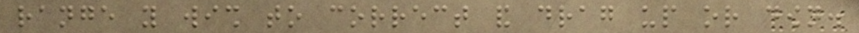range you wish to correct and drag up or down.
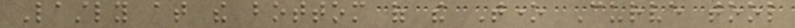Lastly at the bottom of the Tone Curve tool
